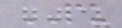PU
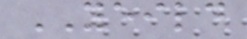YEILD
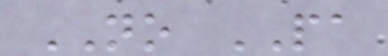NO PA
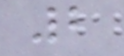2
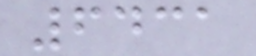6431
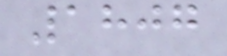1807
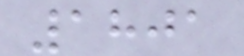1801
